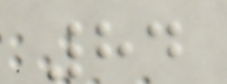84
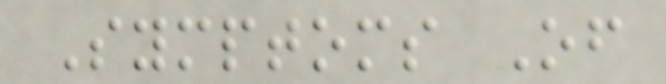Symptoms Of
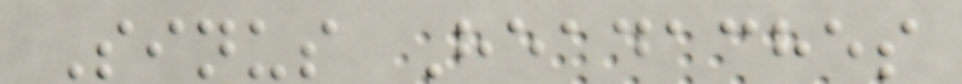Sinus Headaches
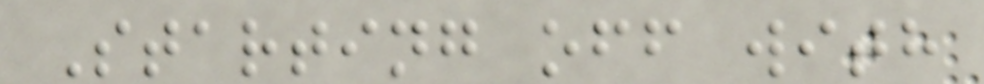Starting off with
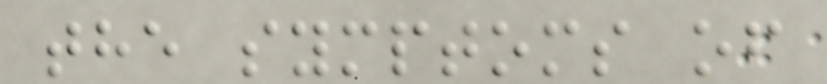the symptoms of
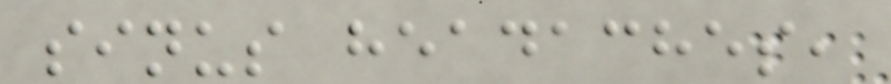sinus headaches,
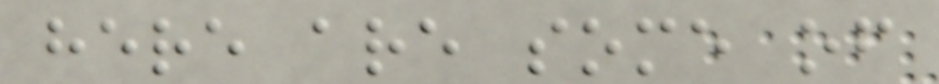here are some of
